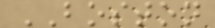BOSTON
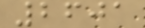2601
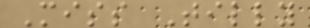Miss Tilly
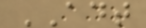ADT
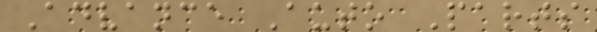Advance Auto Parts
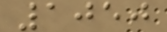1050
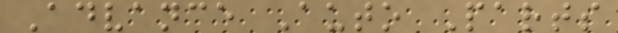Advance Auto Parts
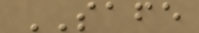SAFE
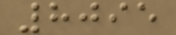8095
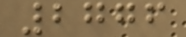2776
